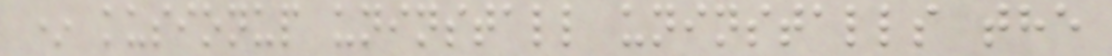* kusionup uninstall uninstalls the
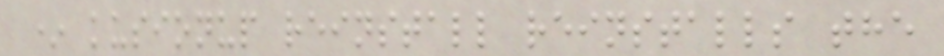* kusionup reinstall reinstalls the
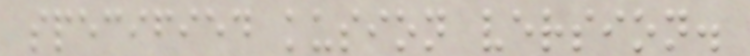specified kusion version.
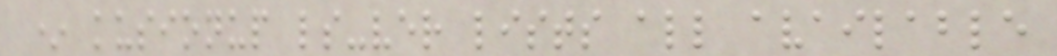* kusionup ls-ver lists all available
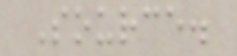Source.
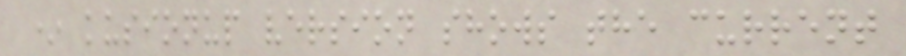* kusionup version shows the current
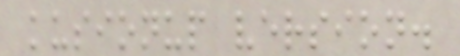kusionup version.
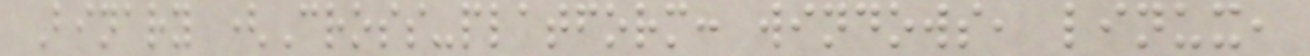Binary (Cross-platform: windows, linux,
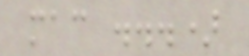mac ...)
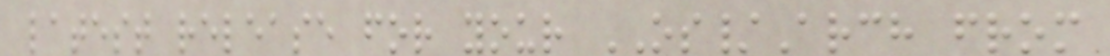latest release for your OS/Arch from
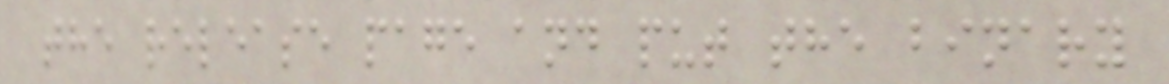the release page and put the binary
